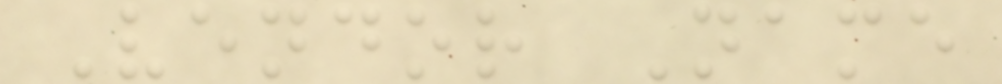Vendor Name
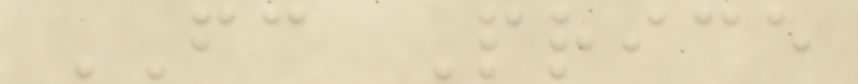FC Price
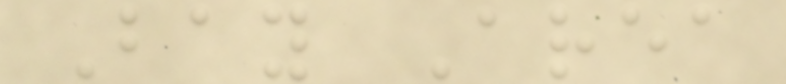Bay Area
